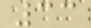33
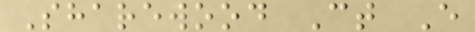Sharewood Ct E
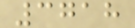3718
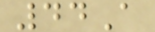44A
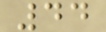44
